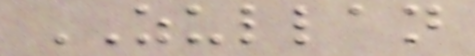ZULLAN
